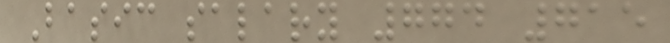Basic salary 774 715
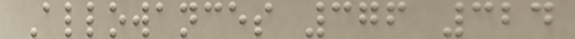Allowances 376 324
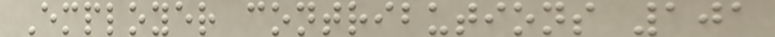Employer contributions 101
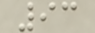93
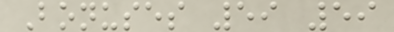Bonuses 59 59
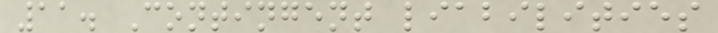11. Contingent liabilities
